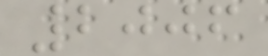2006
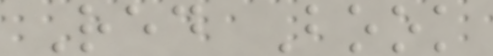Red Book
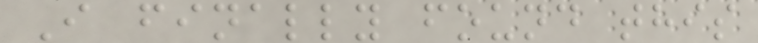I finally found this
